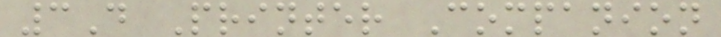3D Printer Companion
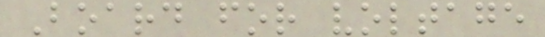Board for voltage
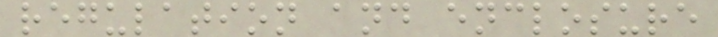regulation and enclosure
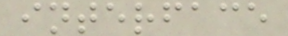interface
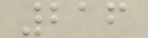216
